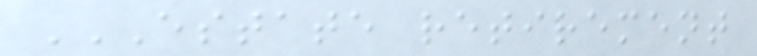ESTATE RETIREMENT
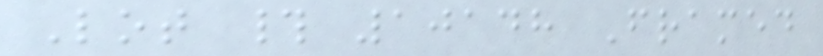Lot # 10148 Framed
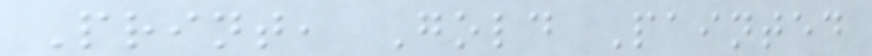Print, Gold Painted
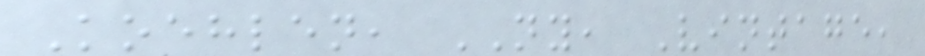Koehlen, NY, Vintage,
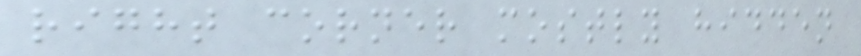right corner mostly hidden
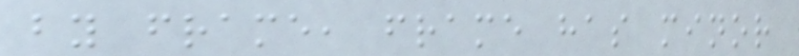by frame, frame has minor
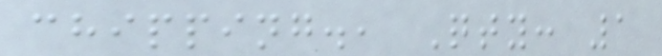chipping., Qty: 1
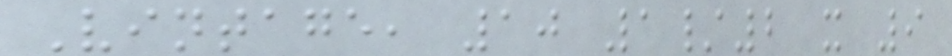Vintage, 10 1/2 x 9
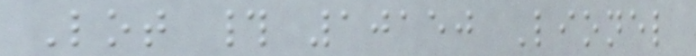Lot # 10150 Lionel
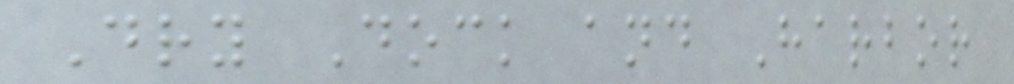Dry Dock and Harbor
